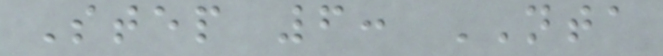Step 6: NTA
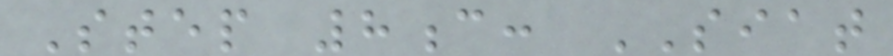Step 8c: SIAT
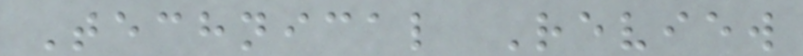Technical Review
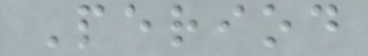Period
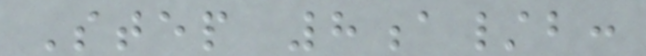Step 8a/b:
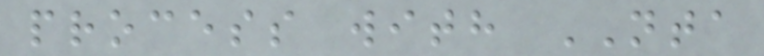process with NTA
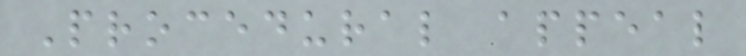Procedural appeal
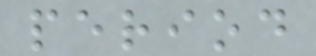period
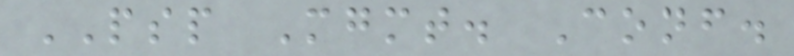PSP Mgmt. Conf.
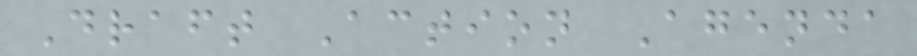Draft Action Agenda
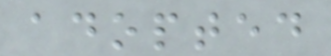adopted
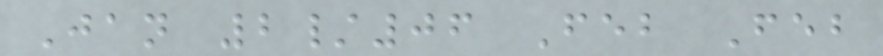Jan 2/06 Feb Feb
